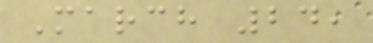March 24,
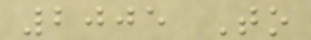2005 To
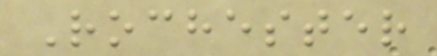Rochester
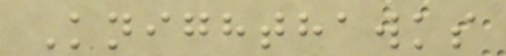Knighthawks
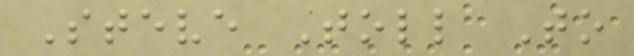Steve Toll To
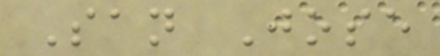San Jose
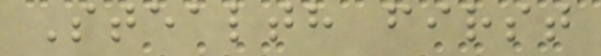Stealth first
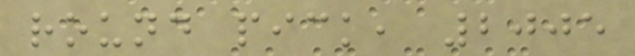round pick, 2005
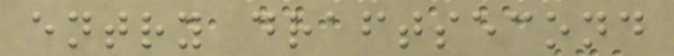entry draftsecond
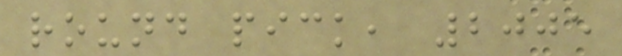round pick, 2005
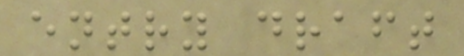entry draft
